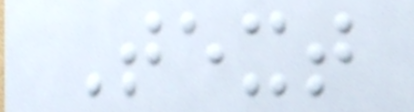Text
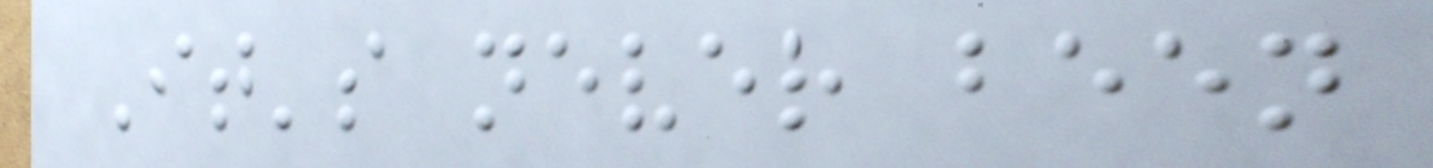It's never been
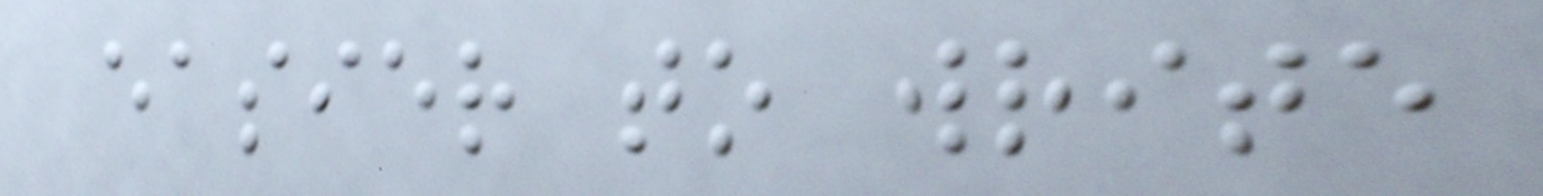easier to write
